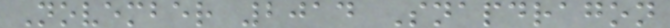November 2014 Snapdragon
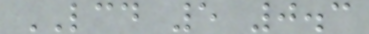LCD 5 0.3
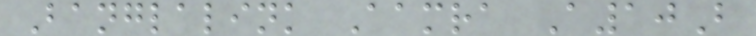Banglalink Aamra A10B
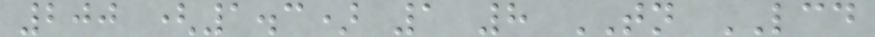200 (1.3) 1 8 TN LCD
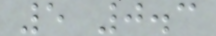5 0.3
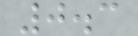0.3
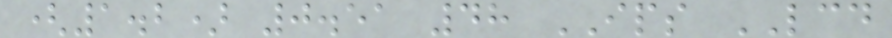(1.2) 0.51 48 IPS LCD
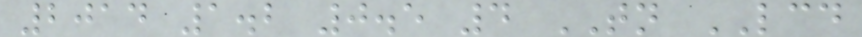2014 1.2 0.5 4 TN LCD
